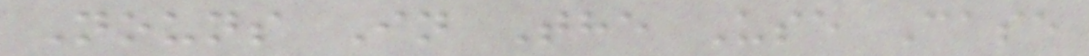Nouns In The Use Case
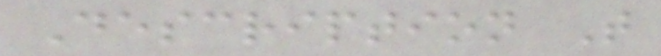Description T
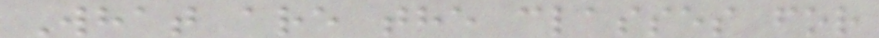What are the classes for
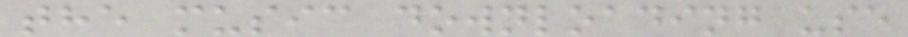the music downloading use
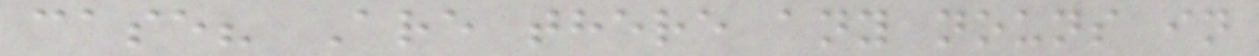case? Are there any nouns in
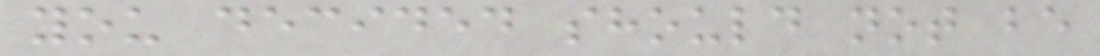you decided should not be
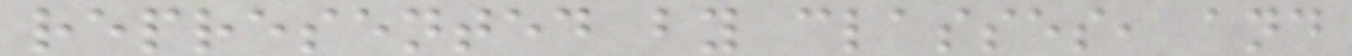represented by classes, and
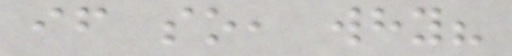if so, why?
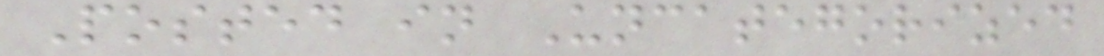Posted in Uncategorized
